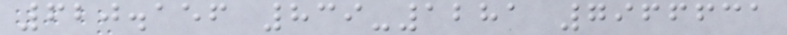620.156 839-1281 7966631
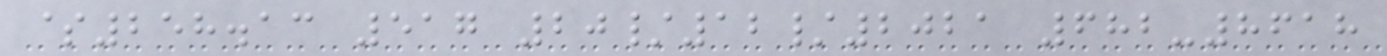$258.13 517 20/12/2021 682-8618
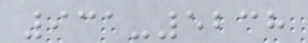931-5238
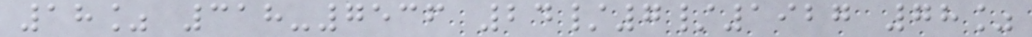18% 318-7536 24/7/1927 78%
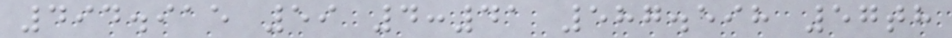494.915 59 4:41 587.598 57th
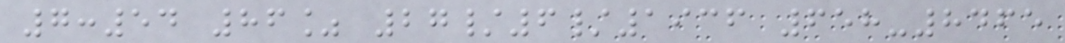7:54 86% 27/6/1936 658-8465
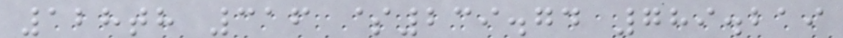128th 316 $239.74 789.219
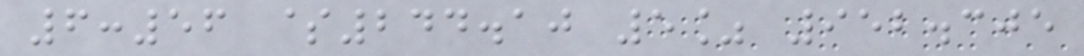6:56 $244.10 5% 952.305
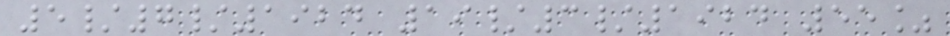5/7/1924 19/3/1924 55%
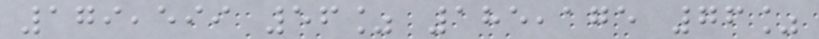179,599 56% 185,175 76%
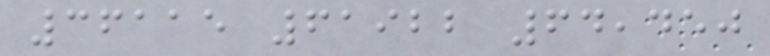36115 61922 64,450
